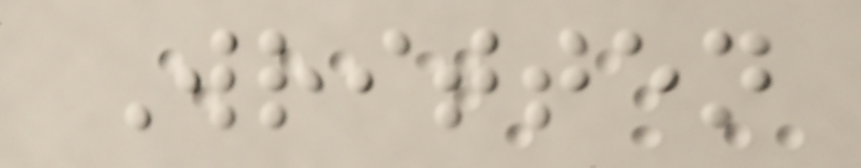Written
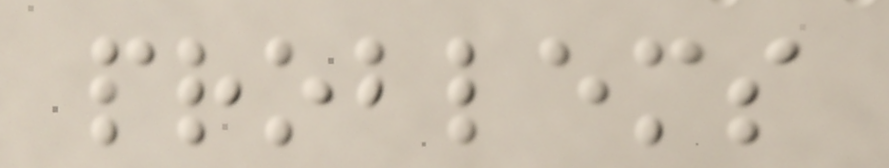problems
